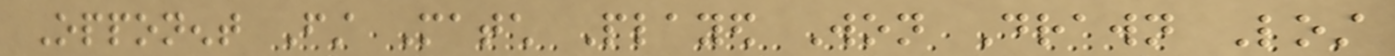Opponent First Match Played Won Drawn Lost
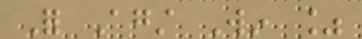For Against Win %
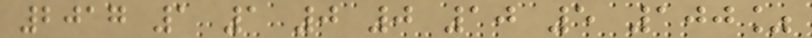2017 1 1 0 0 10 5 100%
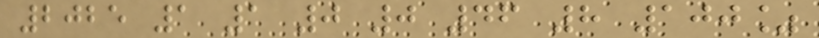2025 1 1 0 0 46 8 100%
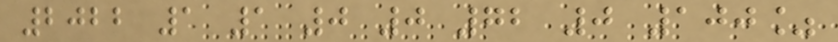2022 1 1 0 0 72 0 100%
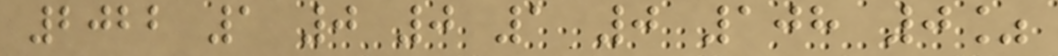2022 1 0 0 1 0 108 0%
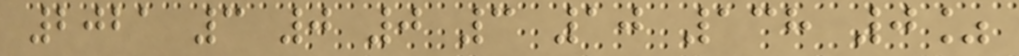2021 3 0 0 3 10 138 0%
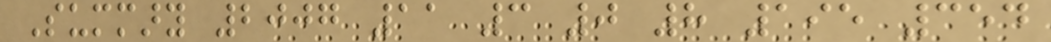Summary 2007 11 3 0 8 195 354
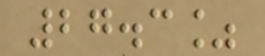27.3%
